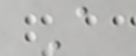A
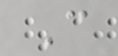C
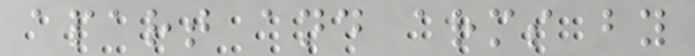apart and arms by
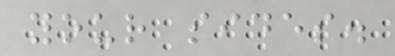your sides.
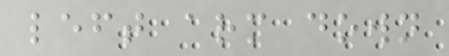left arm down
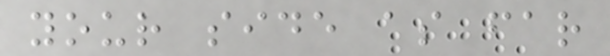your side as far
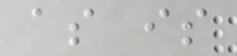as is
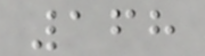168
